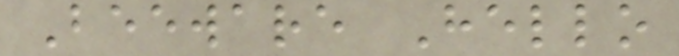Beeware Hello
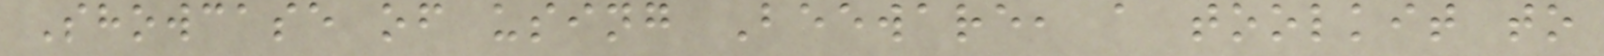Showcase of using Beeware, a toolkit to
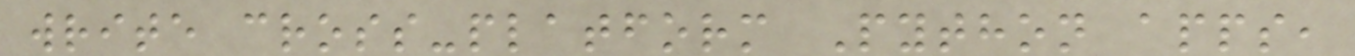write cross-platform Python apps,
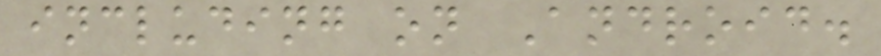including on Android.
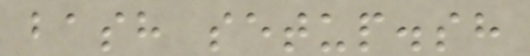bash setup.sh
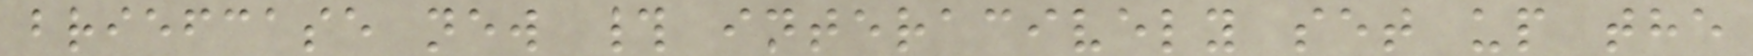briefcase new # interacively set up the
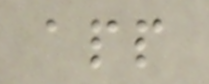app
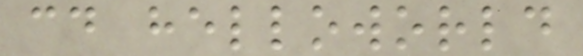cd helloworld
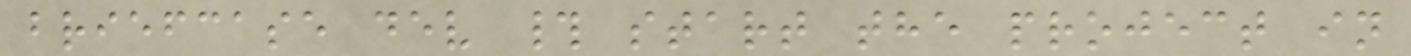briefcase dev # start the project in
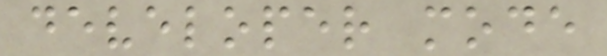developer mode
